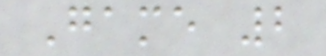Game 2
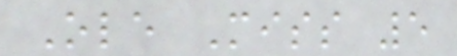Ole Miss 5
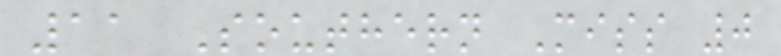11 Southern Miss 0
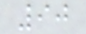90
